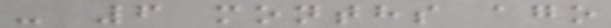- 6 months ago
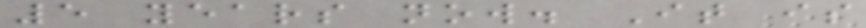5 years now. It is
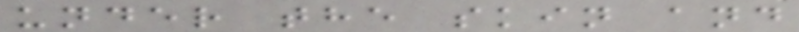under the skin and
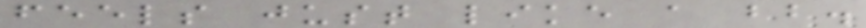feels just like a bb.
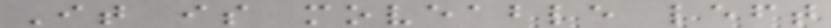It is moveable left
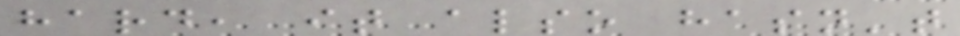hard, it also hasn't
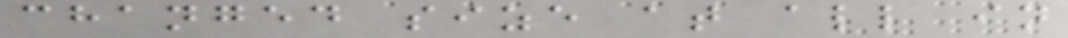changed size at all in
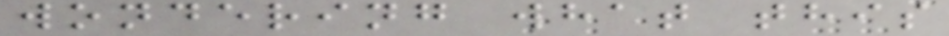wondering what this
